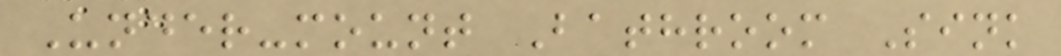Under-mount Bathroom Sink
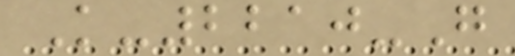K-2210-G
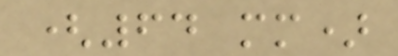(64 mm)
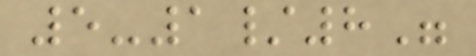5-1/8"
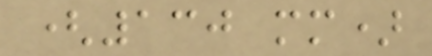(130 mm)
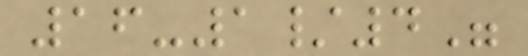16-1/4"
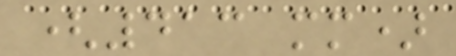(413 mm)
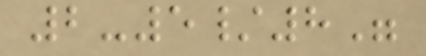2-5/8"
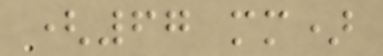(67 mm)
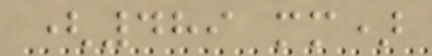(489 mm)
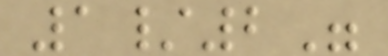1/2"
